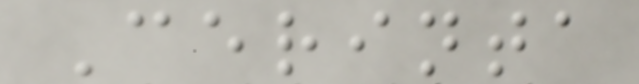Cerinta
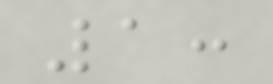1:
